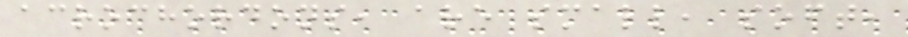acrochordons, are small, soft,
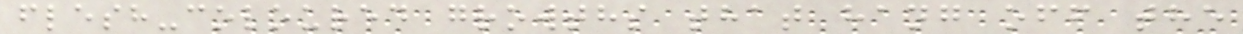flesh-coloured growths that hang off the
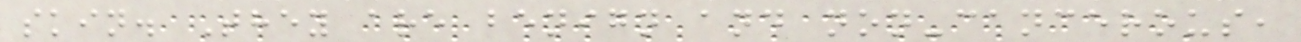skin. They are benign and non-cancerous,
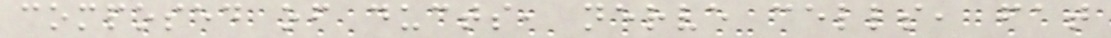composed of ducts, nerve cells, fat
